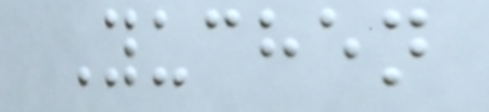Yuchen
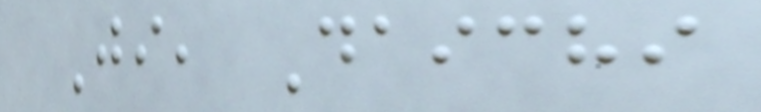Ji, Daichi
